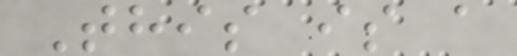This is a
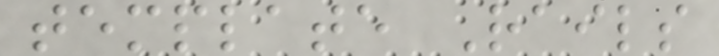template Rails
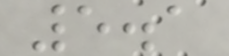5.1
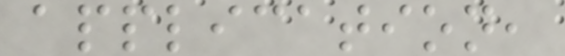application,
